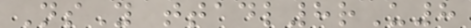NsY ttadl8rU8
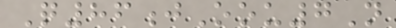Q86jOou7N
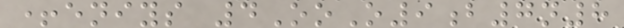+eniys 4OoO9b7n8
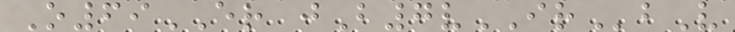O69ER jB7vIRbV
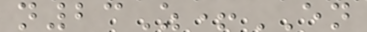n23Z+EN
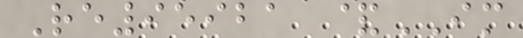Re95921 &IM
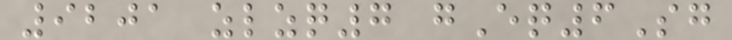9201 zlzq7 gEq6Sg
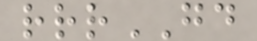rrrGD
